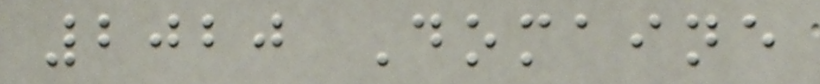2020 Domaine
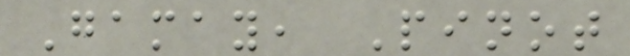Gamay, Pinot
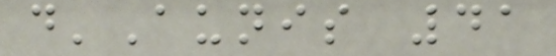d'Aunis 41
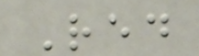Red
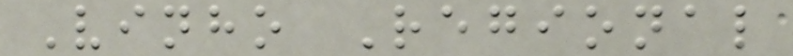Vinho Regional
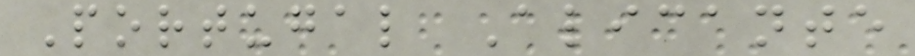Portugal Alicante
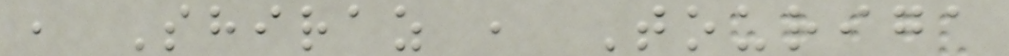, Shiraz , Touriga
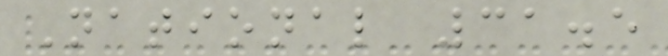National 31.5
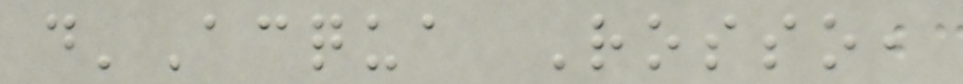d'Acqua Rosso,
